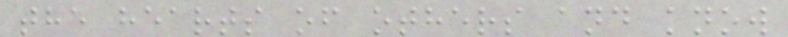the hearts of others and know
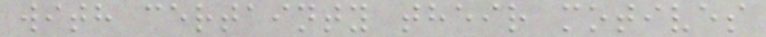with certainty their motives
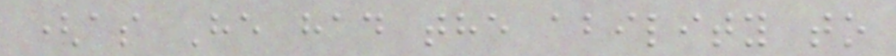(as He had the ability to
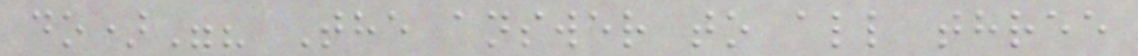do)"? The answer to all three
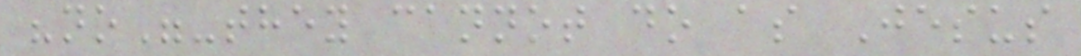"no"-they cannot do as Jesus
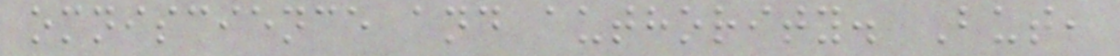omniscience and authority. But,
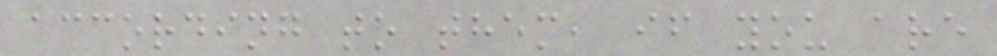according to them, if you are
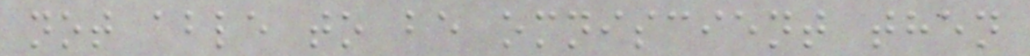not able to be omniscient then
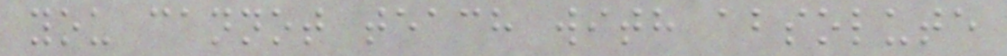you cannot teach with absolute
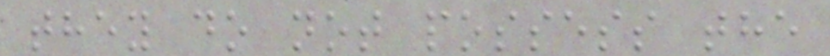they do not possess the
